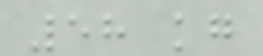58 kg
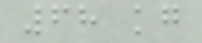68 kg
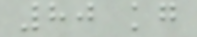80 kg
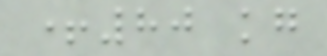+80 kg
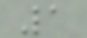1
